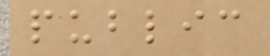public
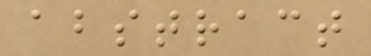abstract
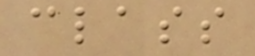class
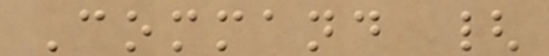Command {
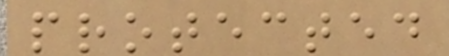protected
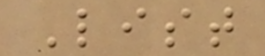List
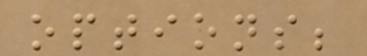options;
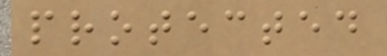protected
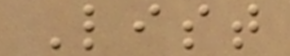List
